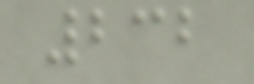232
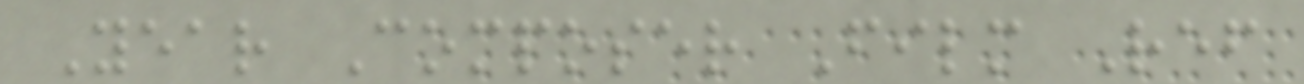Year Composer Film Ref
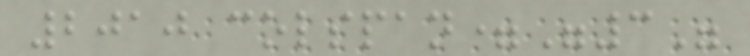2010 colspan="3"
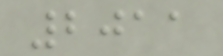2011
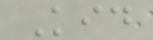Kid
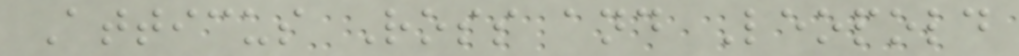Atticus Ross and Leopold
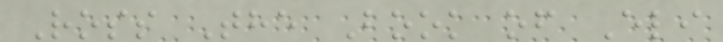Ross The Book of Eli
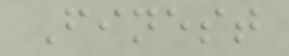Finest
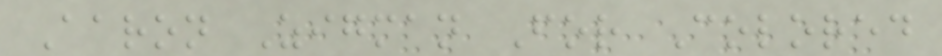Aaron Zigman For Colored
